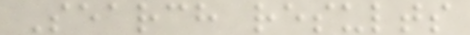Search results
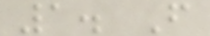1. F
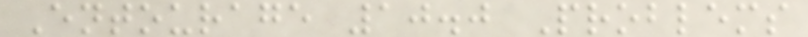Entourage 10.0 Problems
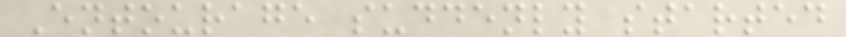Entourage suddenly started
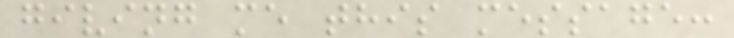giving me this message:
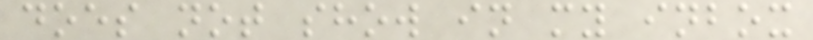does not show in my inbox
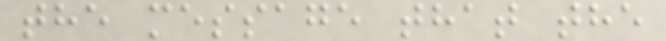the message that the
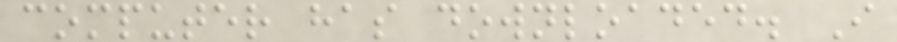computer has downloaded. I
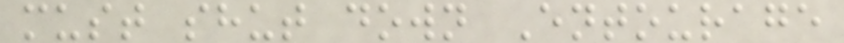must shut down Entourage
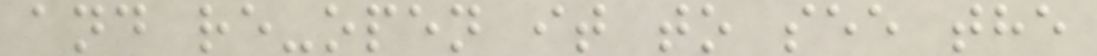and re-open it to see the
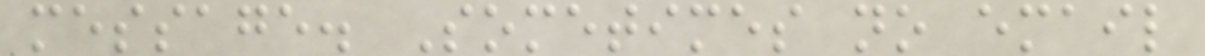message. Sometimes no email
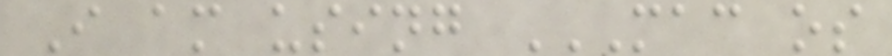I am using MAC OS
